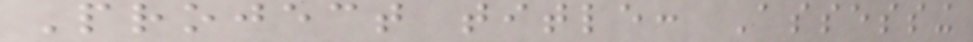Project title: Assessing
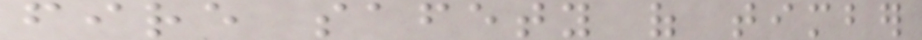fire safety of timber
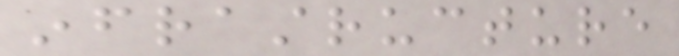infrastructure
